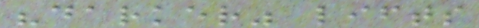"darker" lifts
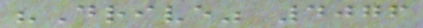"Drive" 4076
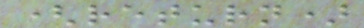(return)
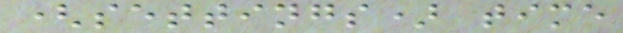(settings) time
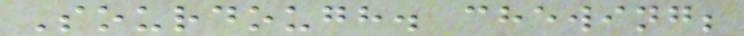Sourdough. chewing;
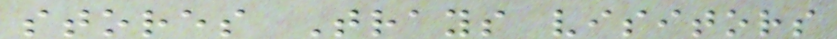stores Trays visitors
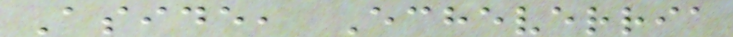Aside, Echeverria
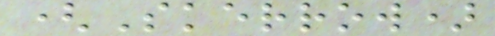(Skerrow)
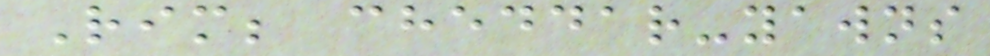Rim; cheddar-yawns
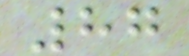87
